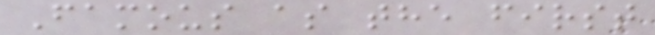Famous as the first
